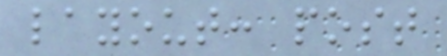layout: post
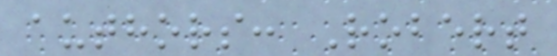authors: Robert
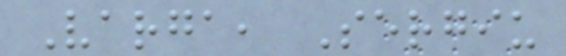Varga, Sergiu
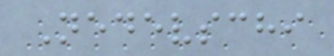Nedevschi
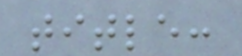title:
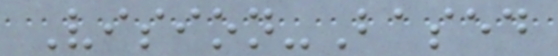Vision-Based
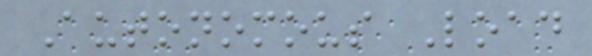Autonomous Load
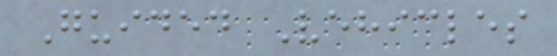Guided Vehicles
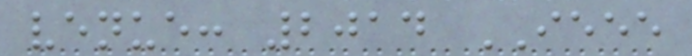venue: 2014 IEEE
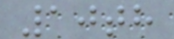10th
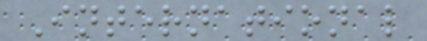International
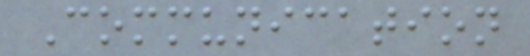Communication
